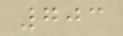703
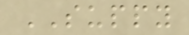SUPPY
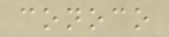conoco
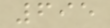695
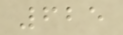625
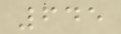645
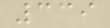339
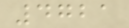4721
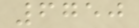6750
